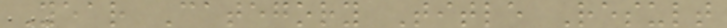Year Category Title Result
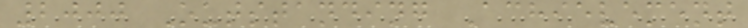2000 Outstanding Achievement
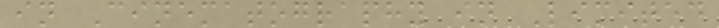in Cinematography in Limited
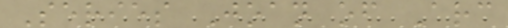Series Joan of Arc
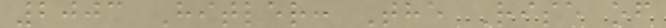2003 Hitler: The Rise of
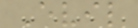Evil
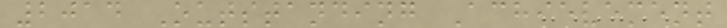2014 Outstanding Achievement
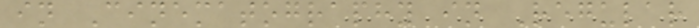in Cinematography in Regular
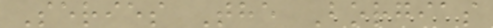Series The Borgias
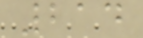214
